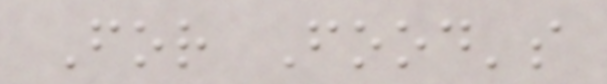For Food's
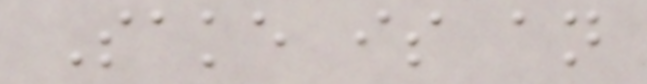Sake is an
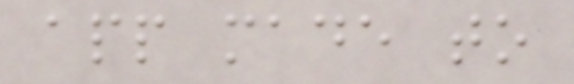app made to
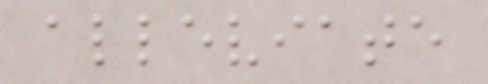alleviate
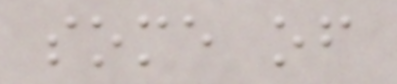some of
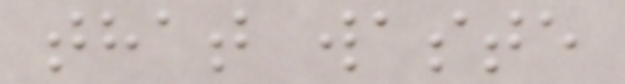that waste
